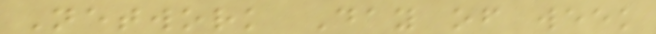Network Day of week
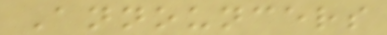Announcers
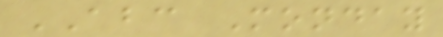ABC Monday
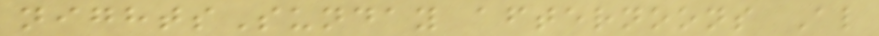nightsSunday afternoons Al
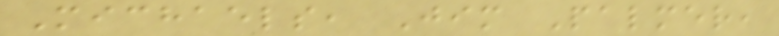Michaels, Jim Palmer,
